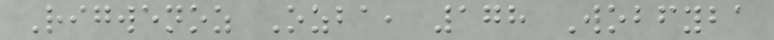Rigwenoz Ozba, 178 Wobfyba
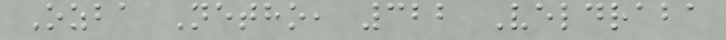Ozba Netho, 322 Veldraba
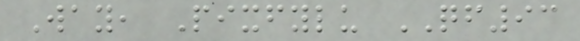Way, Pixfylu QF93
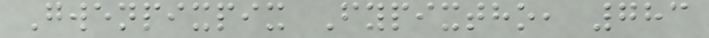Gwenpixpix Fypixtho, 783
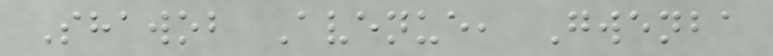Shawob Avenue, Gwenba
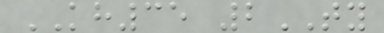KH35 2TY
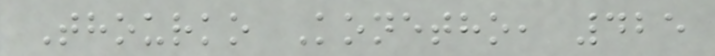Thourko Konetho, 425
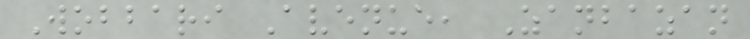Wobbari Avenue, Zanbazan
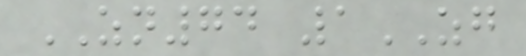ZN74 1ZG
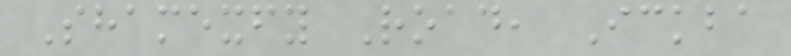Shamexfy Road, Ickba
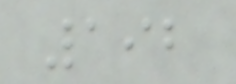192
